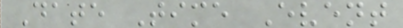Date Time Event
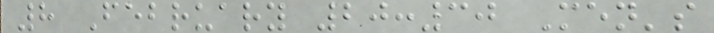8 February 20:30 Men's
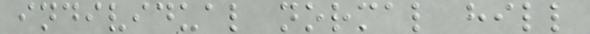individual normal hill
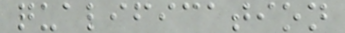qualification
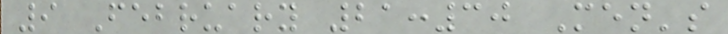9 February 21:30 Men's
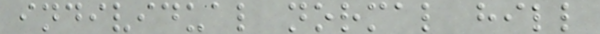individual normal hill
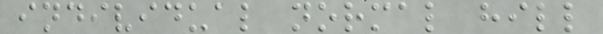individual normal hill
